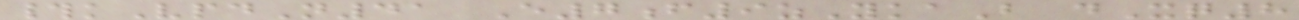#kVpdN41 E7f9zYkaB dXq8
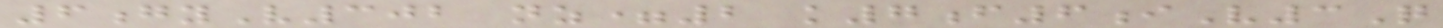6gyV302 nz=2 k7f6iV3Q
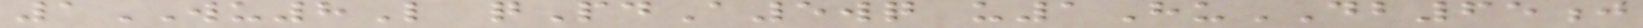1WU8L qPdA5wq u1HuDB65j
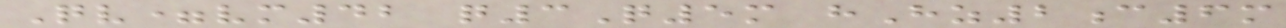Qv=vm42 q3Q5m hHz2c6m
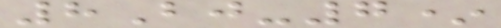8Bj-7*
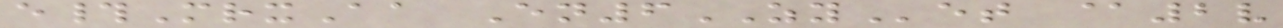e#MrxAa En6ZYet @2v
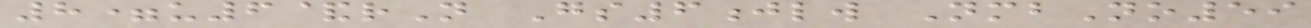8=u6&rN Gs6jlw NmbNo59
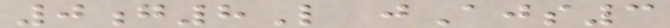0g8L jAjs3
